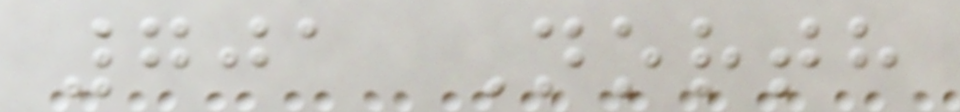701 North
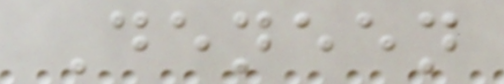Deneen
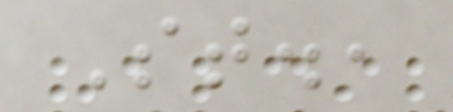St.,
